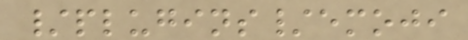/plugins/emoji
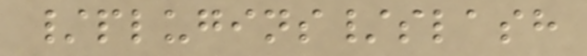/plugins/slash
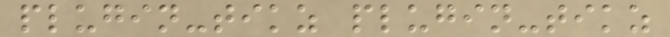plugin-tikz plugin-tikz
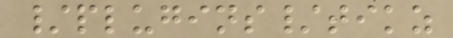/plugins/tikz
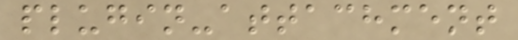plugin-attachment
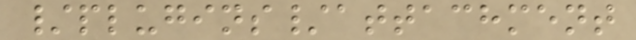/plugins/attachment
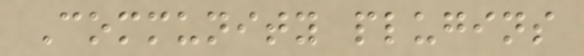Community plugins
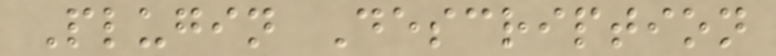Plugin Description
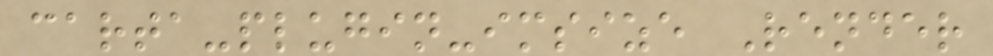carta-plugin-imsize Render
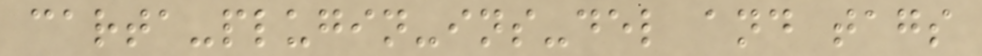carta-plugin-ins-del and tags
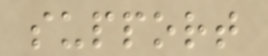support
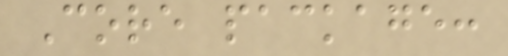Core package:
